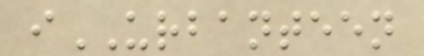iURBANTEEN
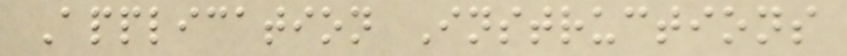Application Instructions
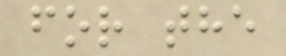for the
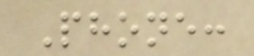Phone:
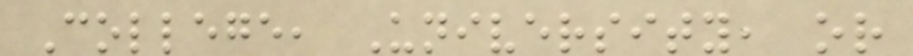College, University, or
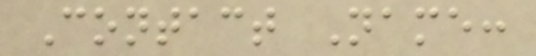Contact Name:
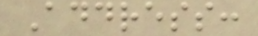Address:
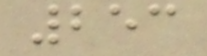253
